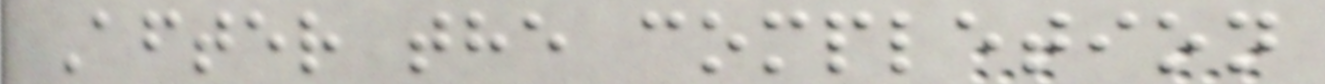After the completion
